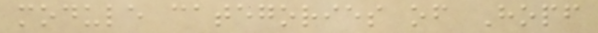module categories of Hopf
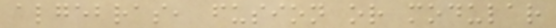algebras, fusion or modular
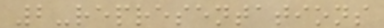2-representations
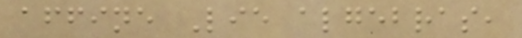affine Lie algebras,
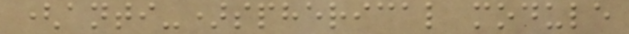(anti-)spherical module
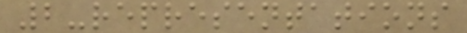2-representations
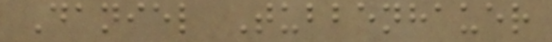Daniel Tubbenhauer
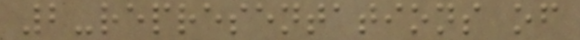2-representations of
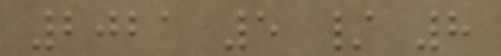2021 5 / 8
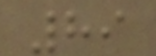89
